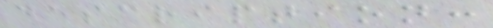description:
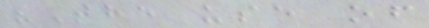"The use of
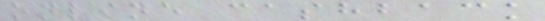online cashback
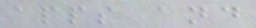apps and
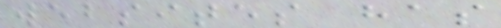websites has
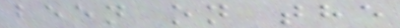been on the
